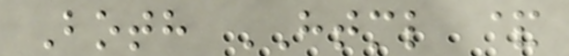Both HTML &
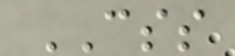CSS
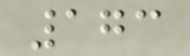173
